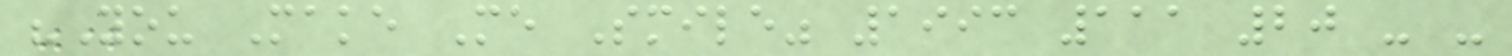"You Make Me Smile" 1993 111 20 - -
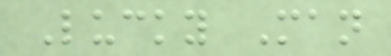Lucky Man
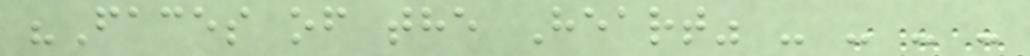"Faces of the Heart" - - - -
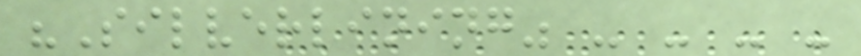"Silverlining" - - - -
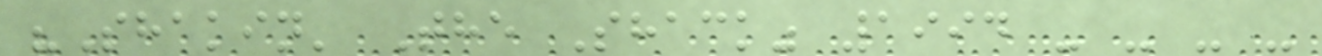"Shakin' The Shack" 1994 - - - -
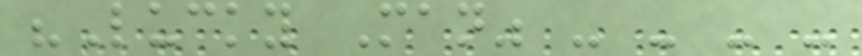"Lucky Man" - - - -
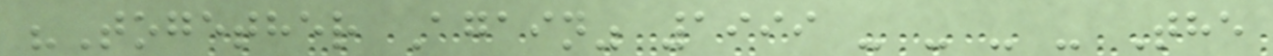"Together Again" 1999 - - - - The
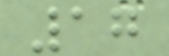17
